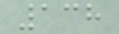138
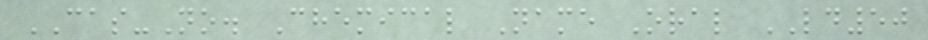CAS-No. Chemical Name Oral LD50
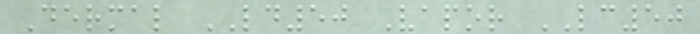Dermal LD50 Vapor LC50
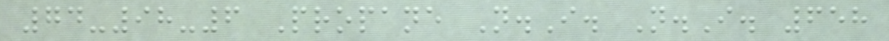74-98-6 Propane N.I. N.I. 658
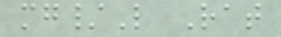mg/L Rat
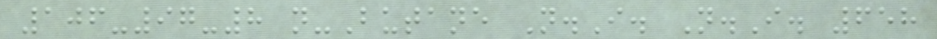106-97-8 n-Butane N.I. N.I. 658
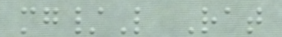mg/L Rat
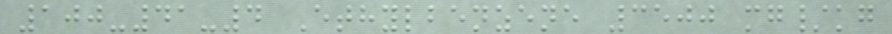100-41-4 Ethylbenzene 3500 mg/kg
